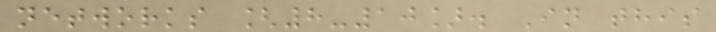networks [8-10]. In this
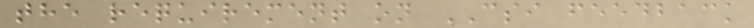the requirement on CSI feedback
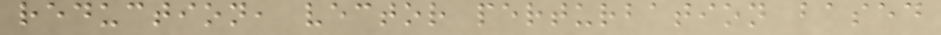reduction, vector perturbation based
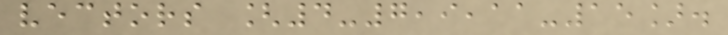vectors [4-7,9,11-15].
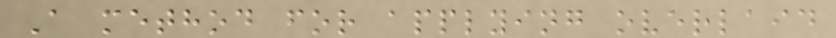A method for applying overlaid
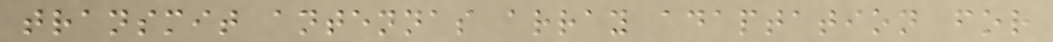transmit antennas array adaptation for
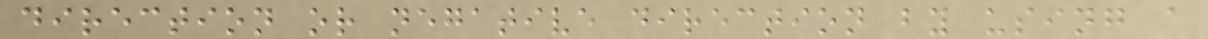direction or negative direction by using a
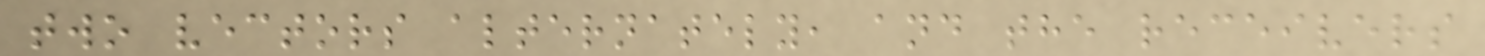two vectors alternately, and the receivers
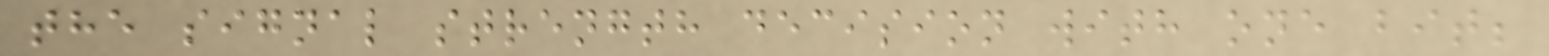the signal strength decision with one bit;
